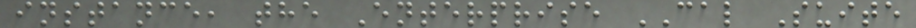instance, the Enterprise CAL Suite
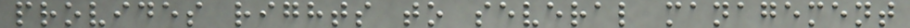provides rights to several management
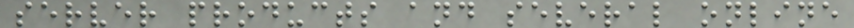server products and several online
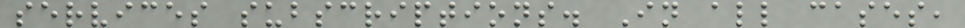services subscriptions. In all cases,
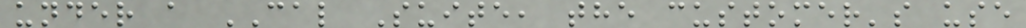under a CAL Suite, the customer's use
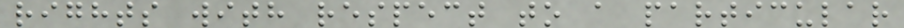rights with respect to a particular
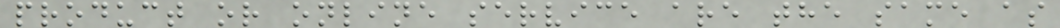product or online service are the same as
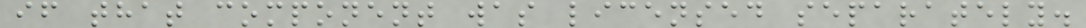if that component was licensed separately.
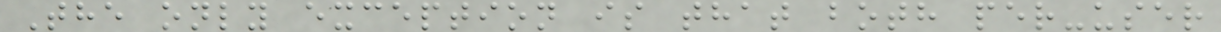The only exception is that both per-user
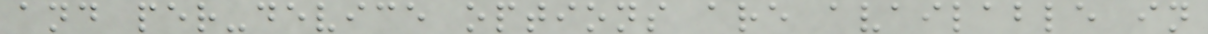and per-device options are available in
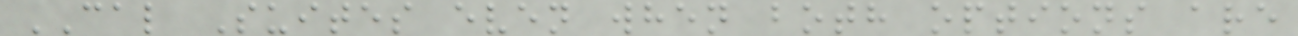CAL Suites even when both options are
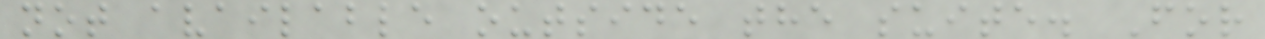not available outside the suite. For
